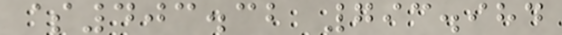$403.32 793.984
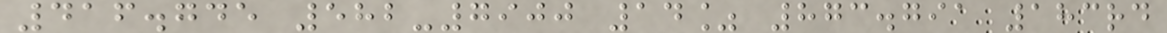416.745 582-7900 14% 873.791 183rd
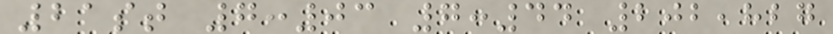21st 7:03 7:44 202,827
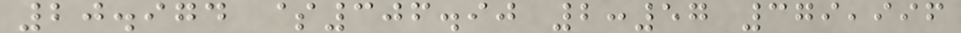20.974 $306.90 2:57 379,996
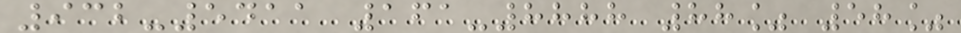932-5411 161-8888 88% 58%
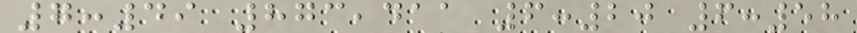7:49 873,411 6:20 6:58
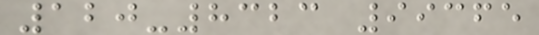120-8323 99365
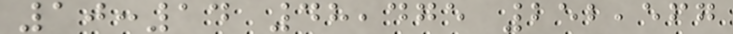10:14 48,475 252,567
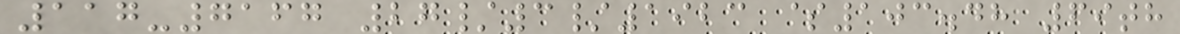117-7167 27/3/1923 $103.48 69th
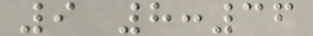9 8:36
